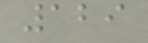129
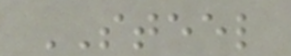STEEL
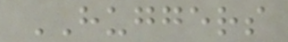HUGGERS
